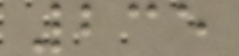235
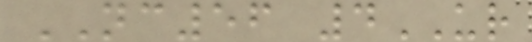NC56 4UR
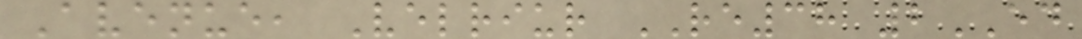Avenue, Velriur RE38 2ED
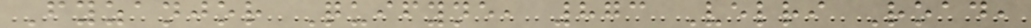Fyzanjor Quifyne, 873 Velri Road,
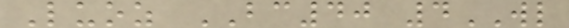Luoz BC40 4WL
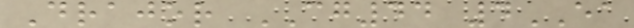Drajor CG44 4EA
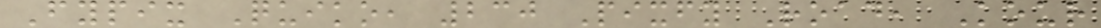Fypix Quiko, 230 Pixfy Road, Kour
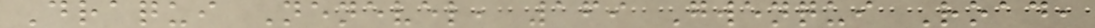Draqui Nenevel, 169 Gwenqui Road,
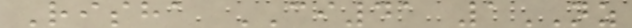Risha CI41 1NZ
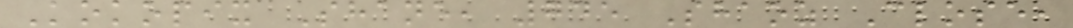Kokopix Shane, 745 Shaoz Close,
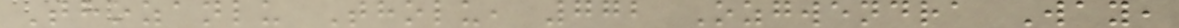Thozanlu Tholu, 772 Ozgwendra Way,
